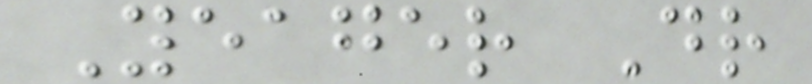Yeager Dr
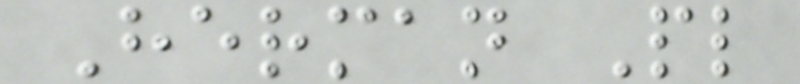Herman Pl
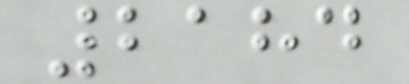2184
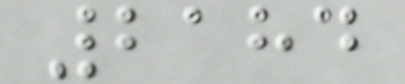2184
